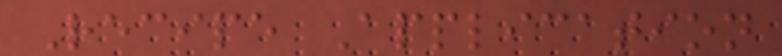Recipe Application
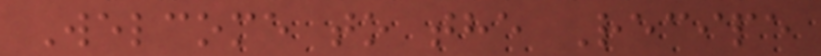Welcome to the Recipe
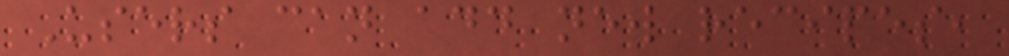Users can add new recipes,
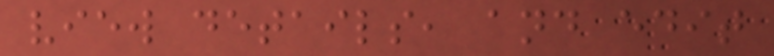view details, and edit
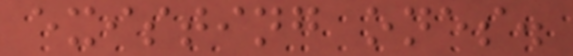existing ones.
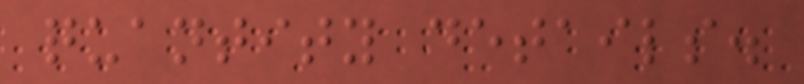quantity details.
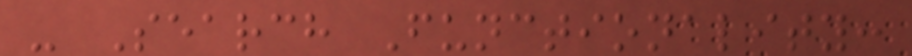- Search Functionality:
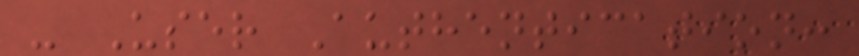- User Authentication:
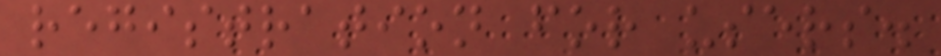registration for users.
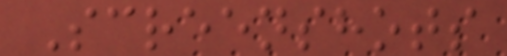Screenshots
